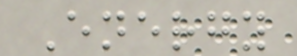Energy
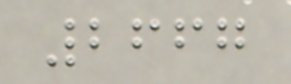2667
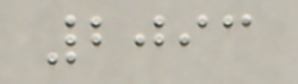2093
